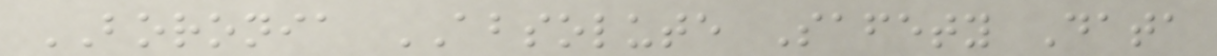BORONIA ABSOLUTE Safety Data
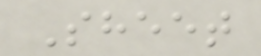Sheet
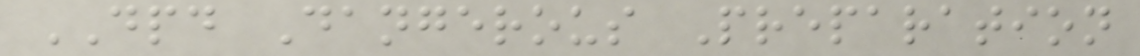DPD Dangerous Preparation
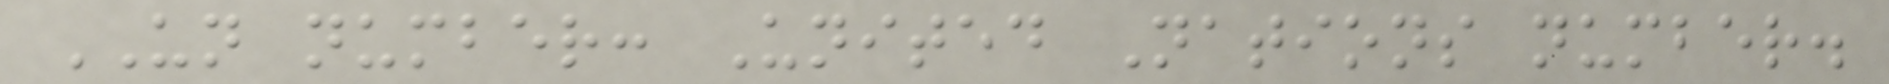UN number: United Nations number.
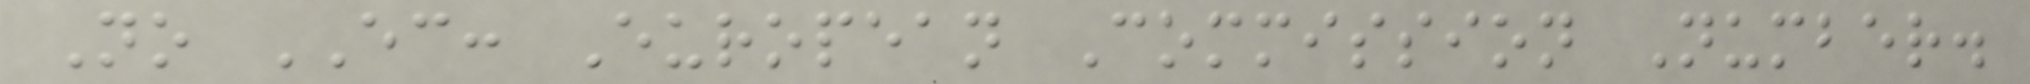No EC: European Commission Number.
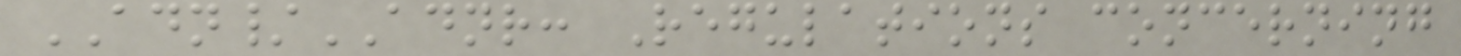ADN/ADNR: Regulations concerning
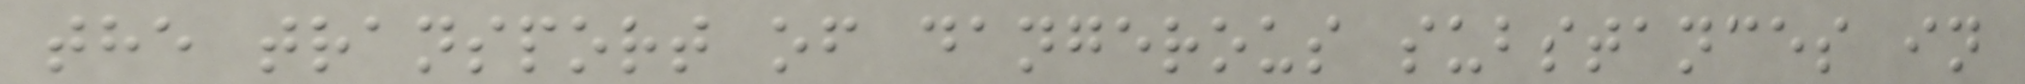the transport of dangerous substances in
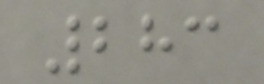283
